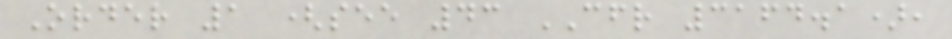Order 1 (see 43 CFR 3164.1),
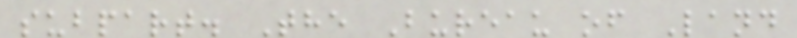subpart. The Bureau of Land
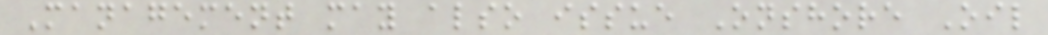Management may also issue Onshore Oil
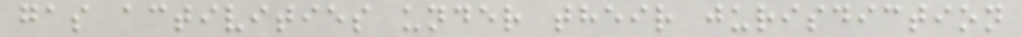gas activities under their jurisdiction
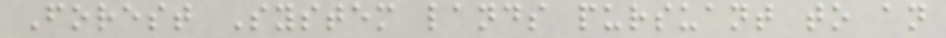Forest System lands pursuant to an
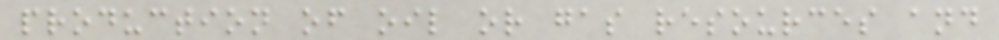production of oil or gas resources and
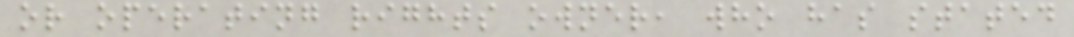or operating rights owner, who has stated
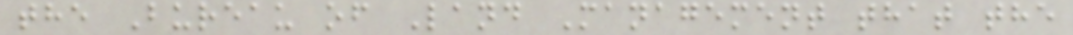the Bureau of Land Management that the
